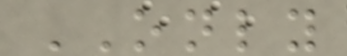ONLY
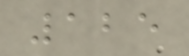125
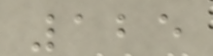125
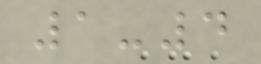1-4
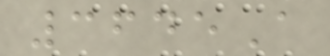3645A
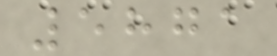5871
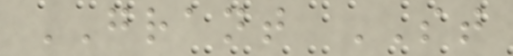GRANT ST
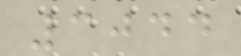3044
